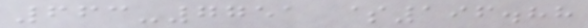663-7751 $196.88
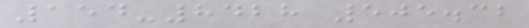154-8428 505.32
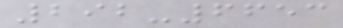292-6653
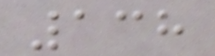138
